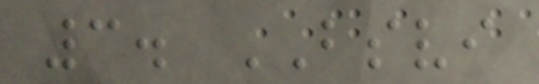3. BSVI
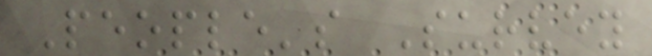People's Survey
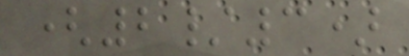(2/3)
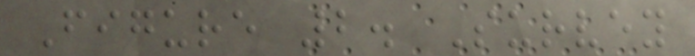Figure 2. Survey
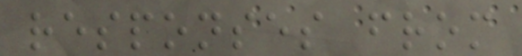responses from
